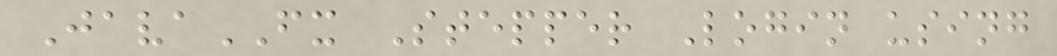JavaFX Stepper Login using
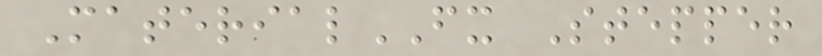MaterialFX Stepper
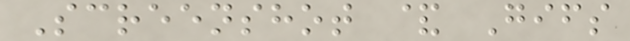Screenshot & Gifs
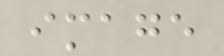image
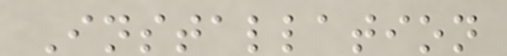Installation
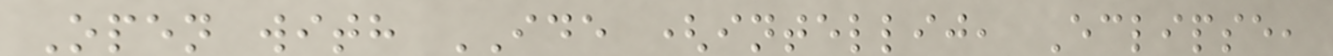Open with IDE (intellij, Eclipse,
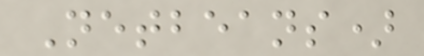Netbeans)
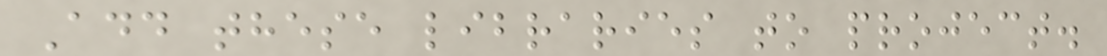Add these libraries to project.
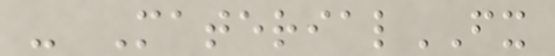- MaterialFX
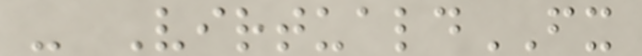- VirtualdFX
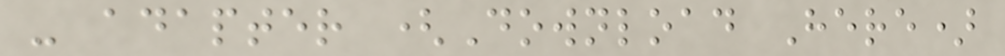- adapter (Download Here)
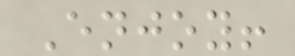Enjoy!
